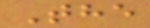The
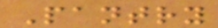Pantry
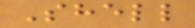Shell
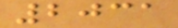2031
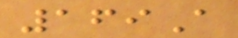169A
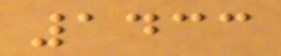1433
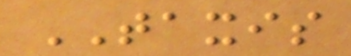TAXIS
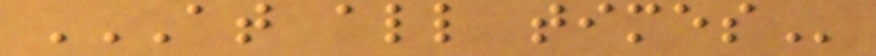AT ALL TIMES
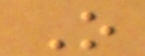O
